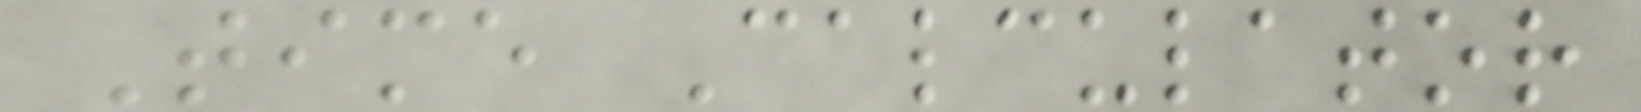Time Calculator
